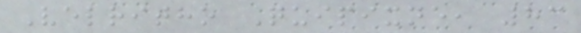Velritho Quipixne, 83
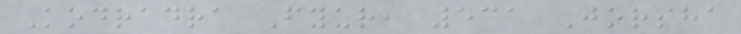Kodradra Fyur, 531 Jorsha
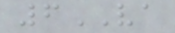6VA
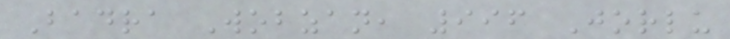Badra Wobzan, 996 Jorlu
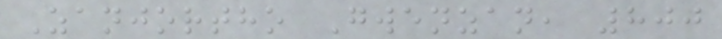Zanjortho Gwenzan, 800
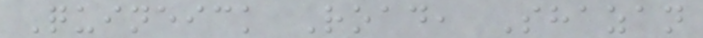Quineick Road, Shazan
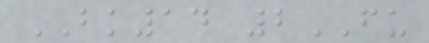BK14 2FU
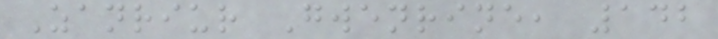Zanriur Gwenrine, 142
